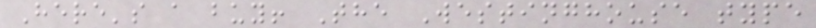Here's a buy! The Westinghouse type
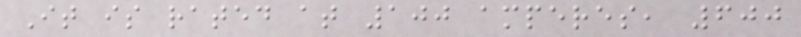It is rated at 100 amperes, 600
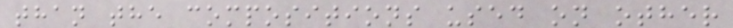than the compositions used on other
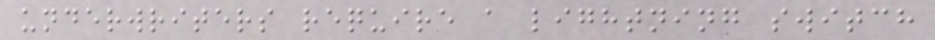underwriters require a lightning switch
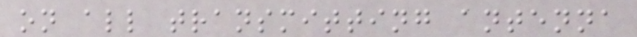on all transmitting antenna
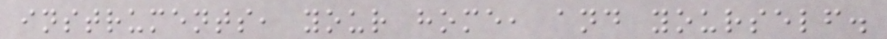instruments, your home, and yourself.
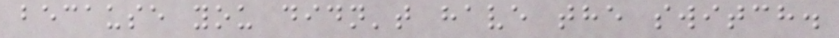because you didn't have the switch.
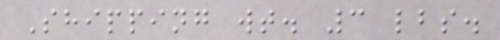Shipping wt. 3 lbs.
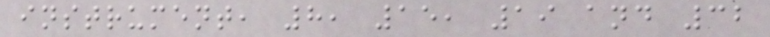instrument, 8, 15, 19 and 32
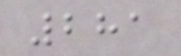281
